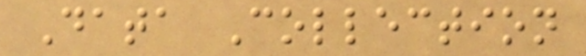Data Collection
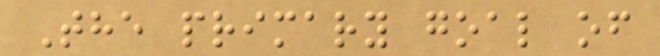The primary goal of
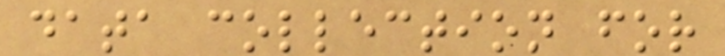data collection for
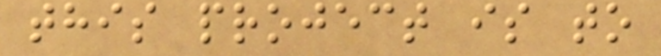this project is to
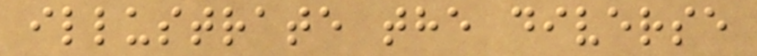illustrate the diverse
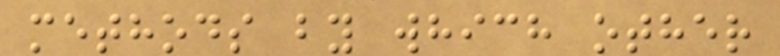methods by which other
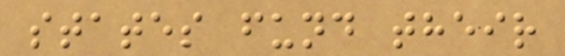states fund their
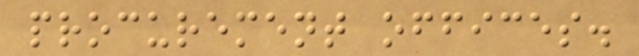procurement offices.
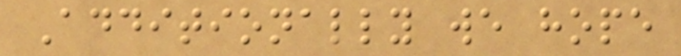Additionally we hope
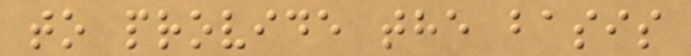to provide the basis
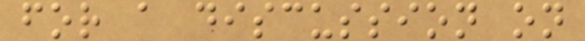for a discussion on
